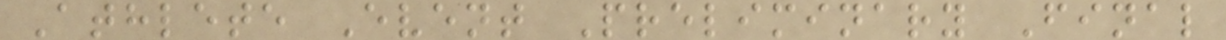Athlete Event Preliminary Final
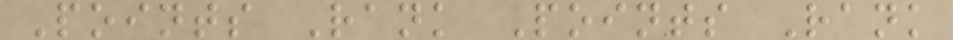Points Rank Points Rank
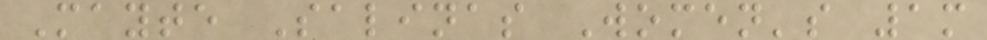Mayte Salinas Women's 1m
